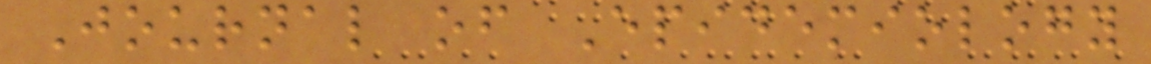Journal of Epidemiology
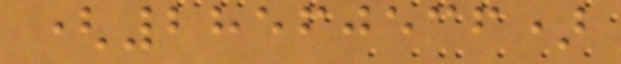(28560536)
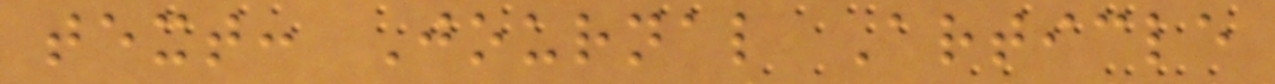text: Journal Article
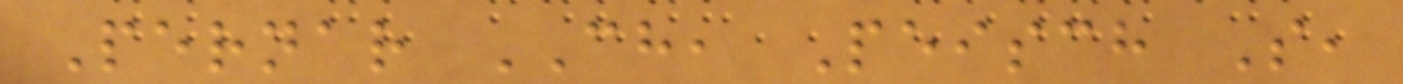Pernar CH, Peisch S,
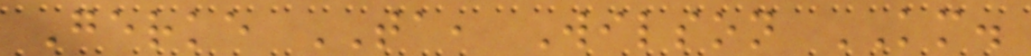Gerke TA, Wilson KM.
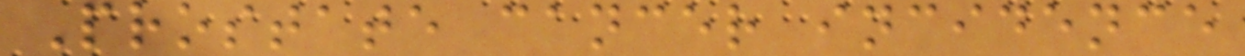Prostate cancer incidence
